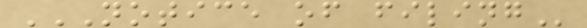NOTICE OF FILING
